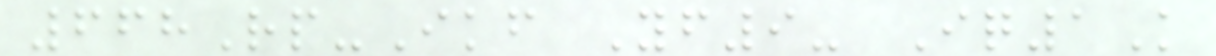668Rp-Ikf Yf9- Iq1K
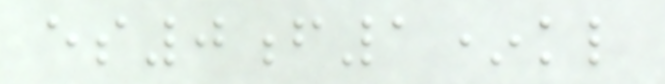es0f1*kl
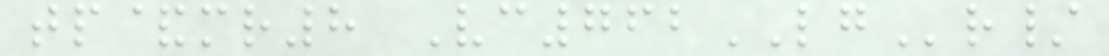tp&mr8 Vc762LGr/
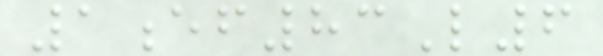1ef83L6
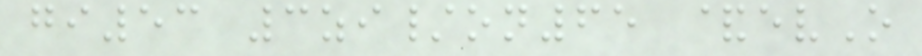gi53 3zi/on65 &evO
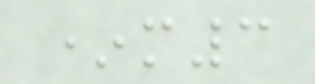*m3
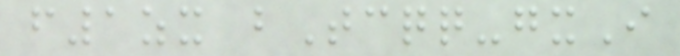f1zx bTcqq-gxI
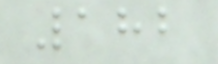182
